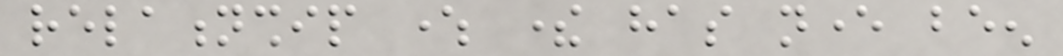relationship where there has never been
